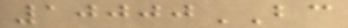10000BC
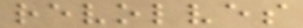revolves
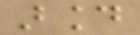around
